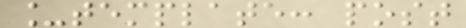_template: post
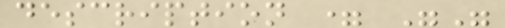description = ""
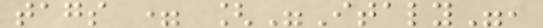tags = ["Italy",
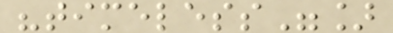"timeless"]
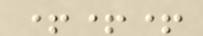+++
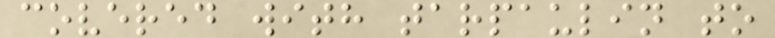covered with tarpaulin to
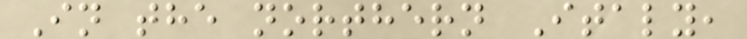In the northern Italy,
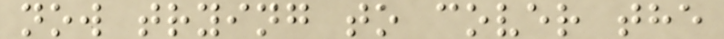now trying to cover the
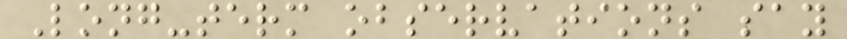Long-term observations say
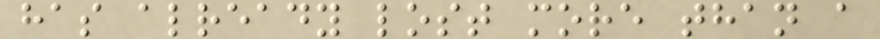has already lost more than a
